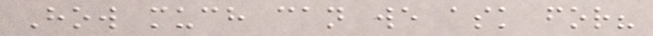How much can we ask for?
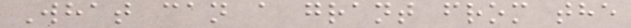What can a grant from the
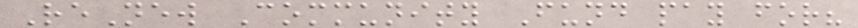ReNew Community Fund pay for?
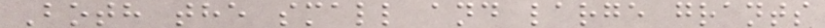Both the small and large grants
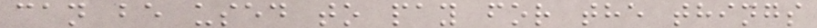can be used to pay for the things
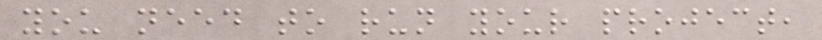you need to run your project,
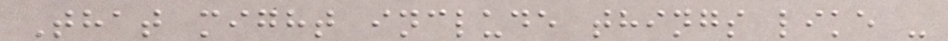That might include things like -
